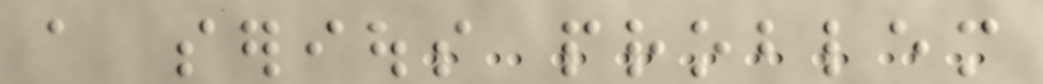a serious problem
